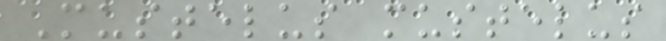Mustelus mustelus
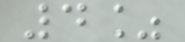4%
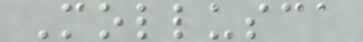Mollusca
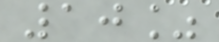10%
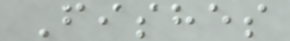Fishes
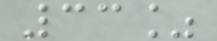33%
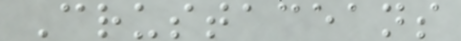Crustaceans
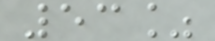53%
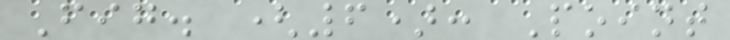Fig. (6): Point
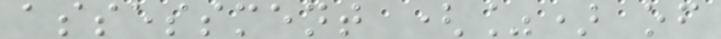assessment (%) of
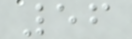56
